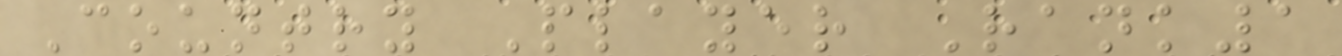Country Player Rank1
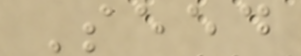Seed
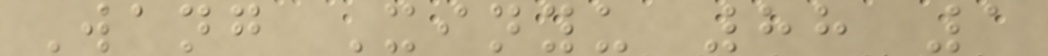Wang Xinyu 88 1
